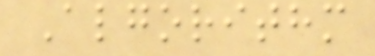Algorithm
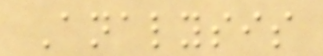Analysis
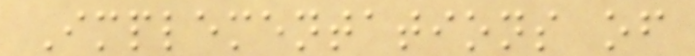Implementations of
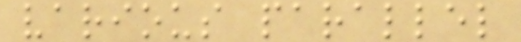various parallel
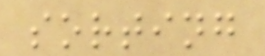sorting
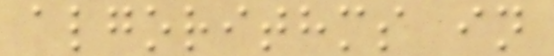algorithms in
